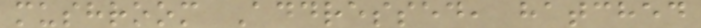mushroom Addressed, hatched
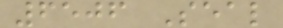6506 Seal
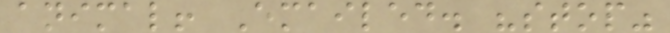animal! Emailed. "stop"
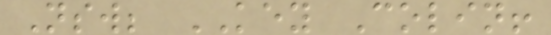Nsw; KEY Colin!
